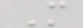M
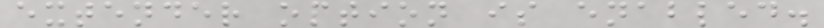extender option is enabled.
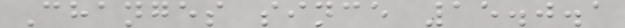Changes since 15.0.1
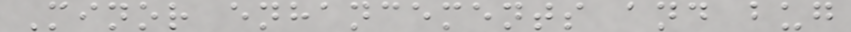Minor enhancements and bug
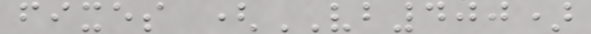fixes (VB400)
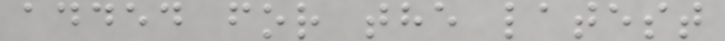added for the latest
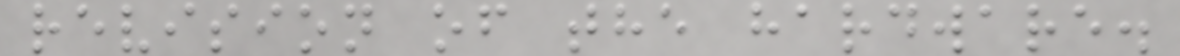revision of the hardware.
